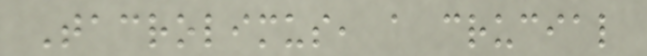Tacrolimus, a crucial
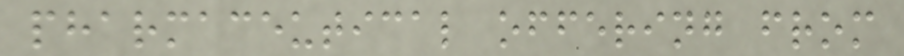pharmaceutical offering from
